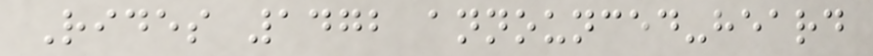Rides 1472 announced-heard
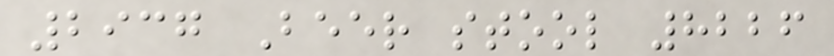2937 Beer stool 8226
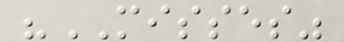"MISSES"
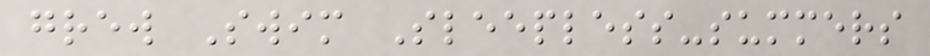grew Swim Sleepless-summers
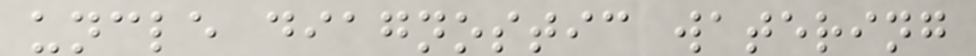uncle diagnostic watering
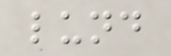lund
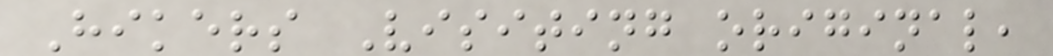Hikers Visiting original,
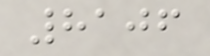8106
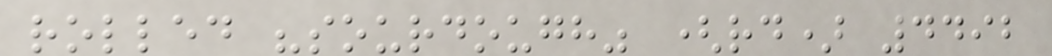rolled "sourdough" (rd) 4492
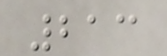213
